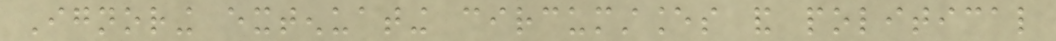Ignoring extenuating circumstances and political
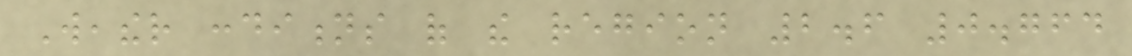Weather conditions of the region 2.6 0.764
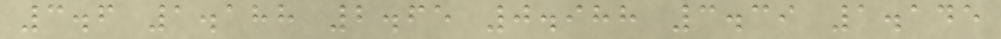3.6 1.188 2.65 0.988 3.39 1.145
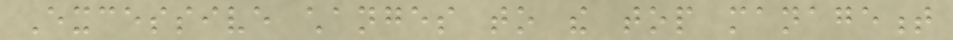Excessive changes to the top management
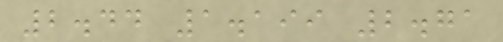2.44 1.199 2.71
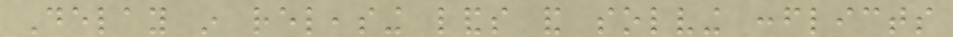Delay in releasing lands and solving conflicts
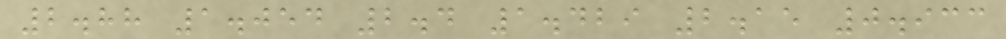2.88 1.054 2.4 1.429 2.15 0.933
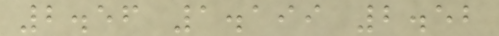2.56 1.199 2.52
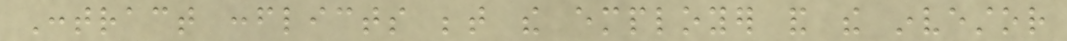Contract conflicts between the employer and the investor
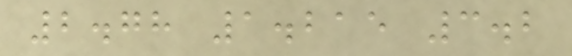2.78 1.215 3.2
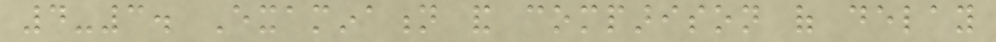4-3. Examination and comparison of delay
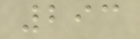293
